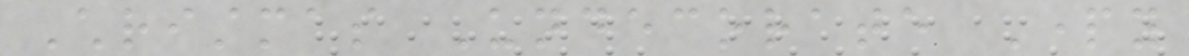Christmas Undecorate Party
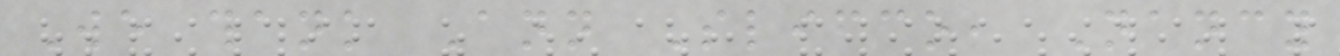We thank Ann Slifco, Nancy
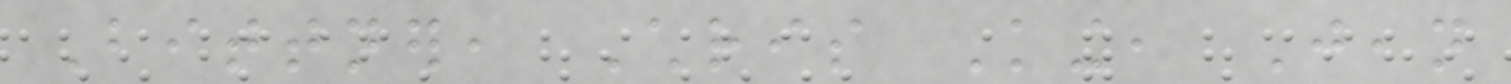Bittner, Chris King, Jean
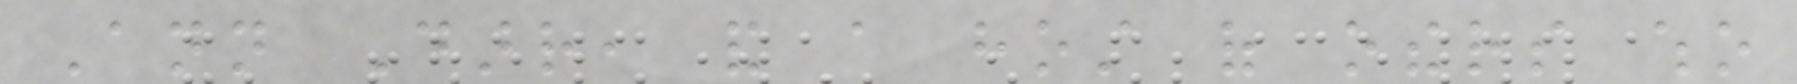Ann Darr, and a host of others who
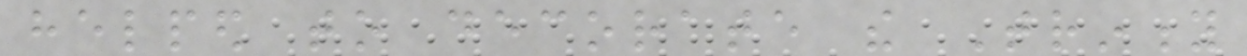helped to decorate the Trinity
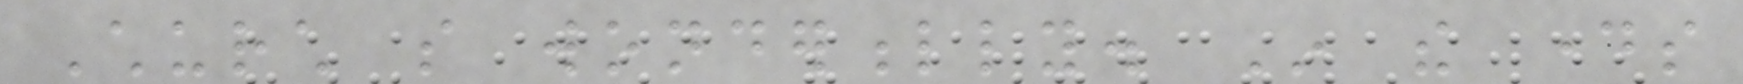Church so wonderfully. In the days
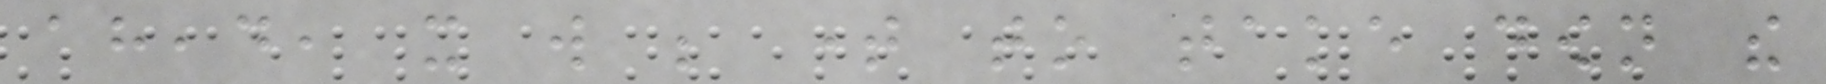ahead, it will be time to take down the
